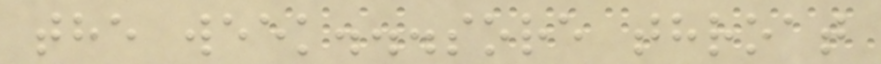the week...sore throat
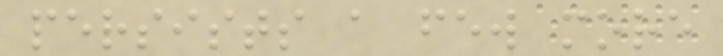persists a few more
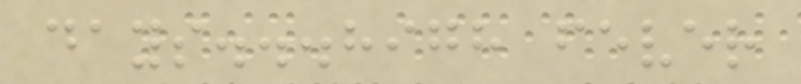days...high fever
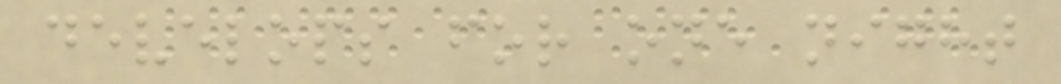develops for one night
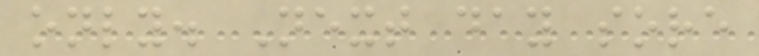only. Next day sore
